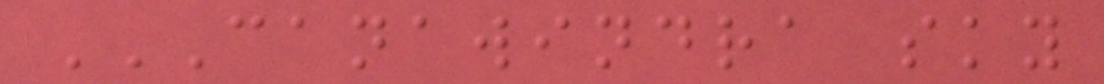CANAWINDRA SKY
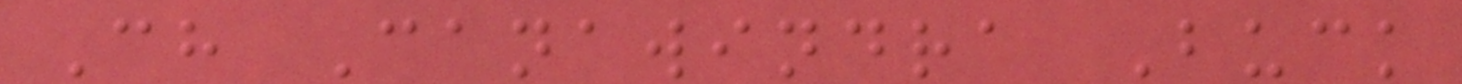Ch Canawindra Buck
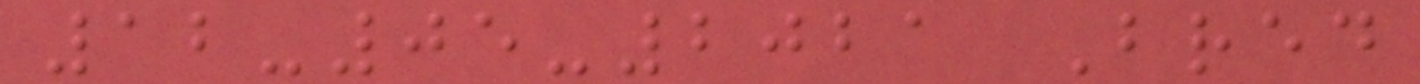12-05-2021 Bred
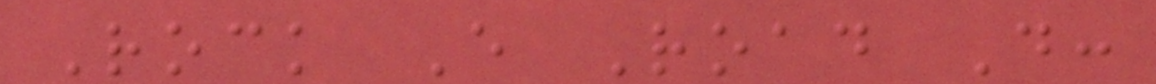Rock E Road D:
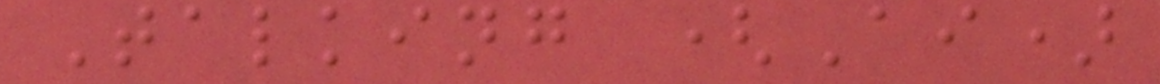Talking (Ai)
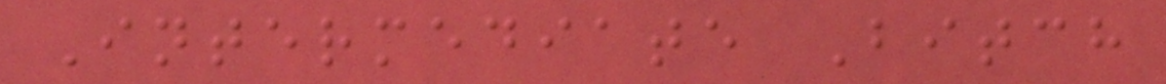Intermediate Bitch
